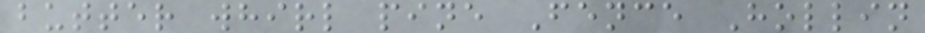butter whirl pine Fence Hollin
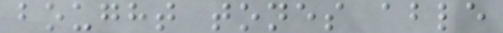bought tones able
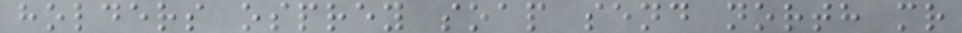holders osprey soap send north mr
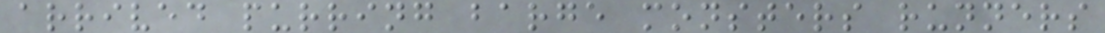arrived purring barge monsters runners
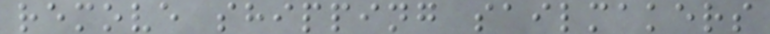remove shipping sailmakers
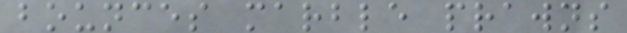bounces marble prawns
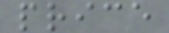price
